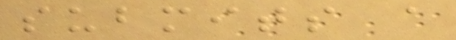submits a
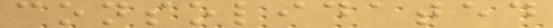consolidated
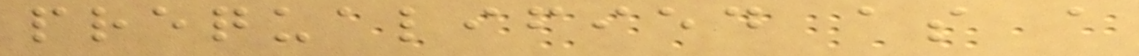prequalified as a
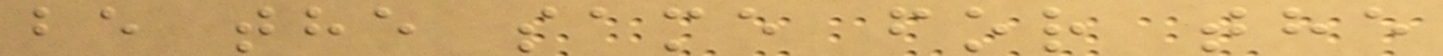be the same for the
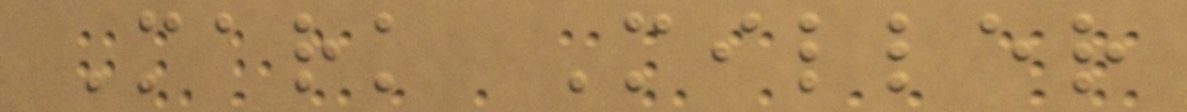Mark Miller
